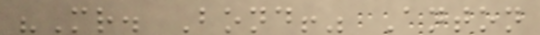"Mr. Bond!" Anton
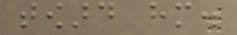toward him.
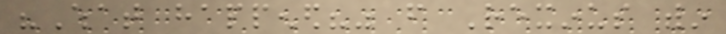"What happened?" from Rexinus within
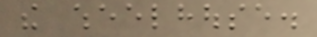the wheelhouse.
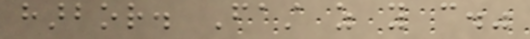harbor. Fast as you can."
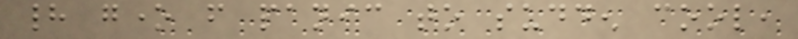had gone from panic to sudden cool,
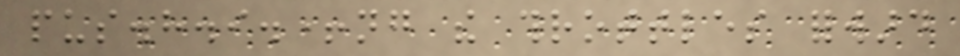pus.h.i.+ng the throttles forward
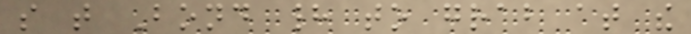so that Bond had to grab at the
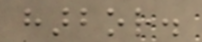harbor.
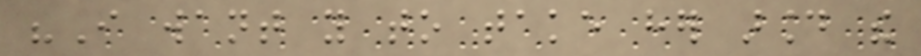"I want you to take her around the
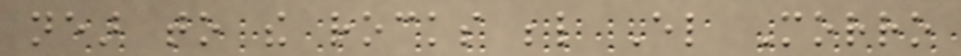near to the rocks below El Morro
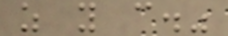as you can."
